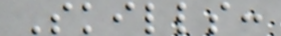Skills:
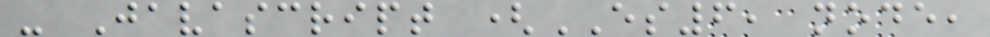- Javascript (ES6, node,
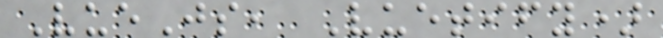VueJs, Vuetify)
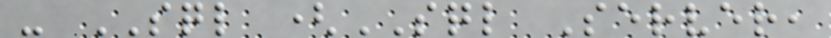- SQL (SQL Server,
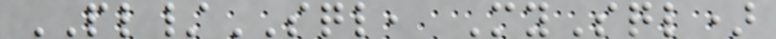PL/SQL, MySql)
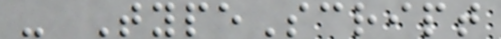- TypeScript
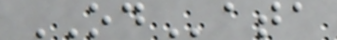OData
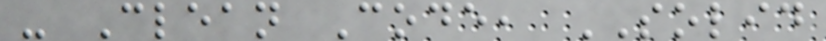- Clean Code, SOLID
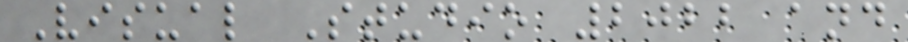Visual Studio 2022 and
